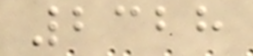2328
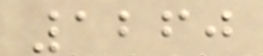1260
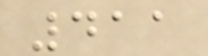411
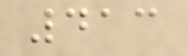413
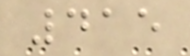415
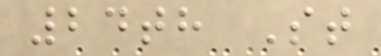24th St
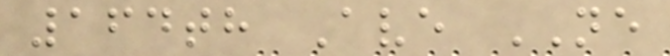164th Ave NE
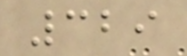329
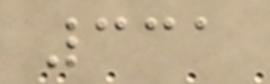331
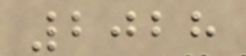2028
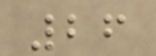26
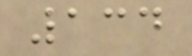134
